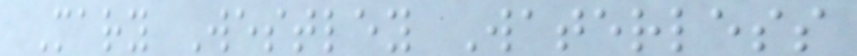Mary Westley Waterless
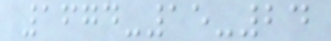1674-15-24
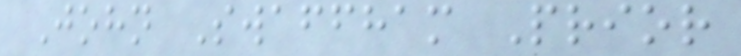John Swaffham Prior
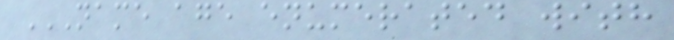NAME AGE ENUMERATED WITH
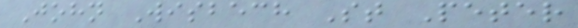John Wisbech St Peter
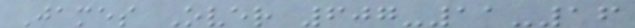James Over 607-11-16
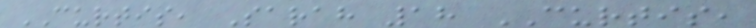CURTIS, Sarah 18 CURTIS,
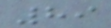89
